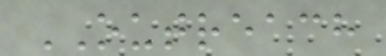OUTREACH
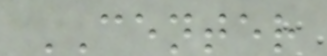CENTER
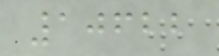10622
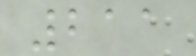211
